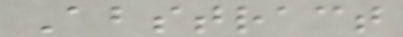Abstract
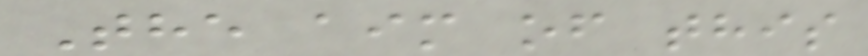The aim of this
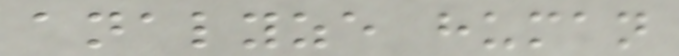analyze human
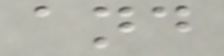and
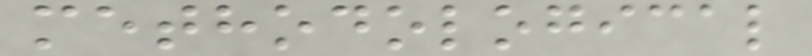methodological
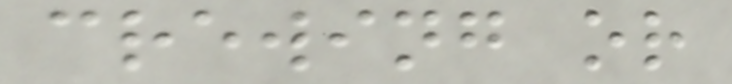crewing or
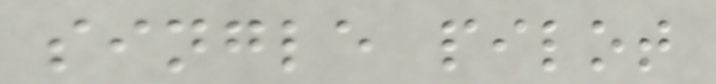single pilot
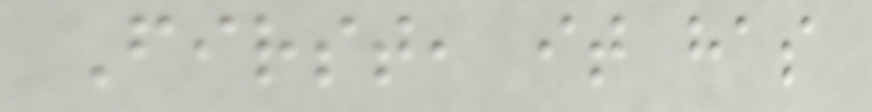First, it has
